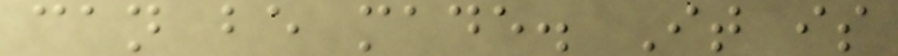can be made. It is
